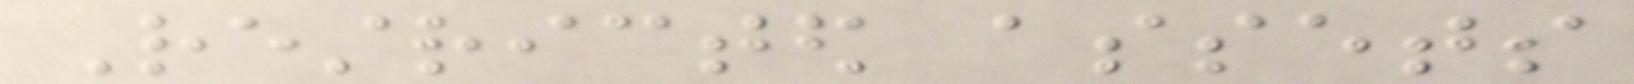Restricted assets
